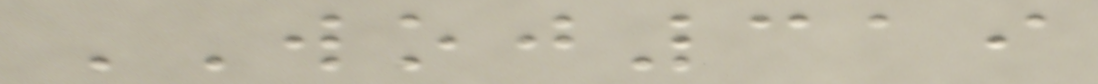WOJ319
